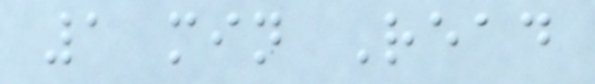1 min Read
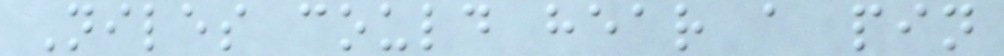Niles could hear a pin
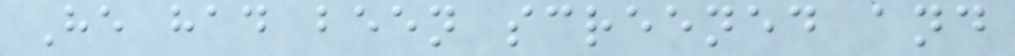He had been screened and
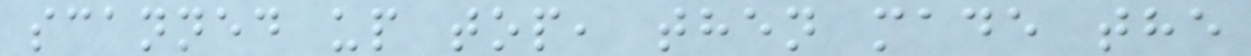scanned up top, then made the
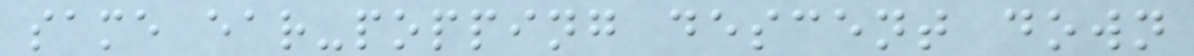same ear-popping descent down
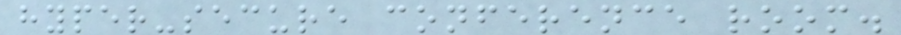hyper-secure conference room.
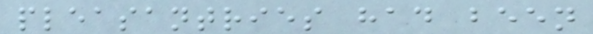pleasantries had been
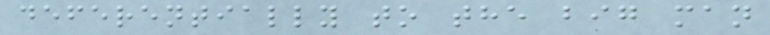deferentially to the big man
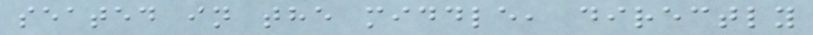seated in the middle, directly
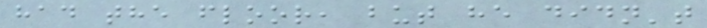had the floor, but he didn't
